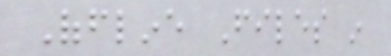Offline Files in
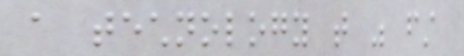a technology that was first
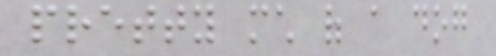pretty much of a dog
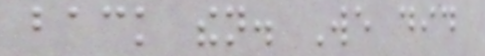back then. We did
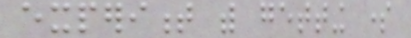experiment with getting some
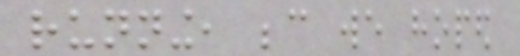running, because we hoped
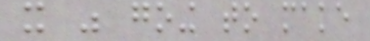it was going to make
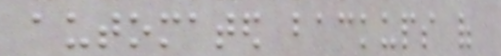automated backups of
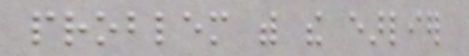problem with the earlier
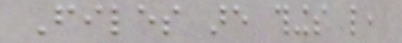Files are things like,
